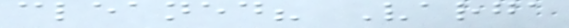cleaned? Varga
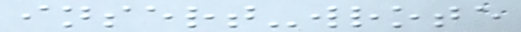insert-wrote
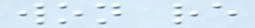won re
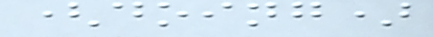(doing)
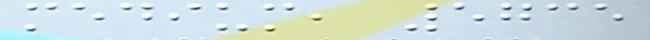medium, 5735
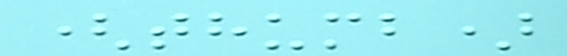(thumb)
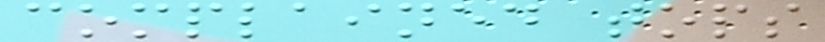complained tops
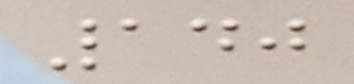140
